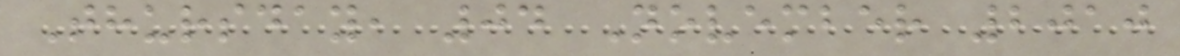Thursday, 04 November 2010
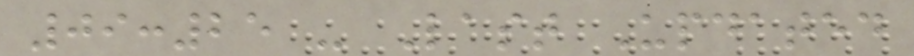09:25 - Last Updated
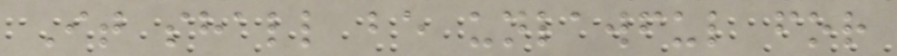It shall be unlawful for
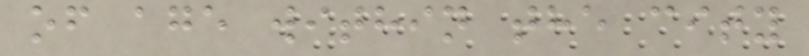of age within the city
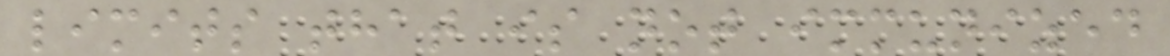limits that is not immunized
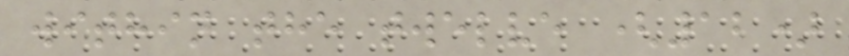within the twelve (12)
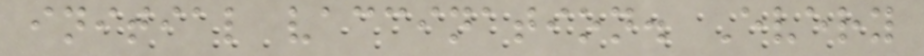initial vaccination. Every
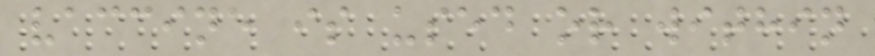vaccine is used or within
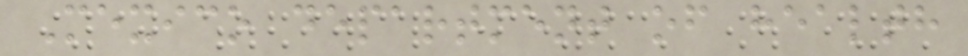Mexico department of health
